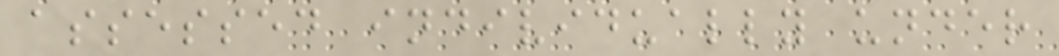assessed individually under
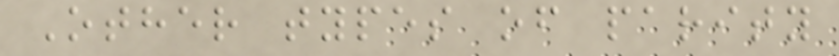Other types of parity
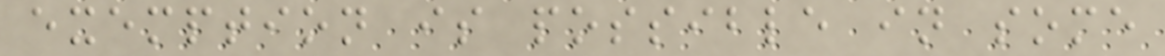exemption is possible in some
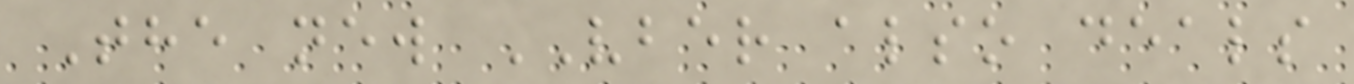The new VBER also deals
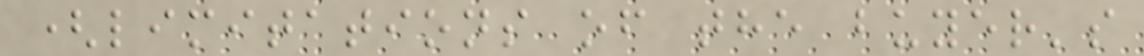(limitations of the buyer's
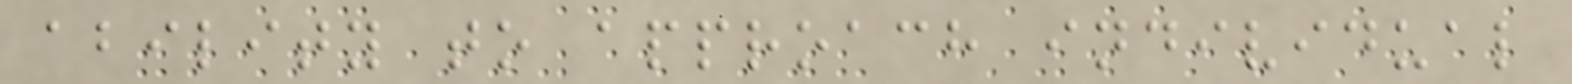ability to approach individual
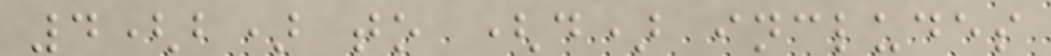4(b) to (d) includes
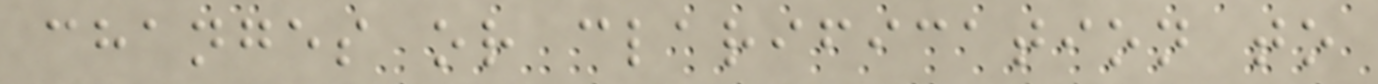changes or clarification to
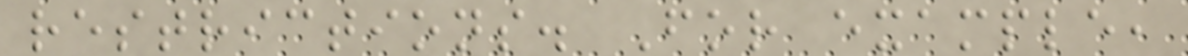restrictions. For example,
